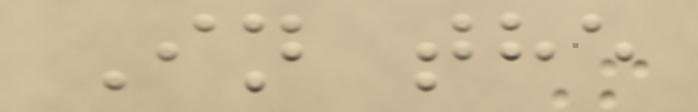In the
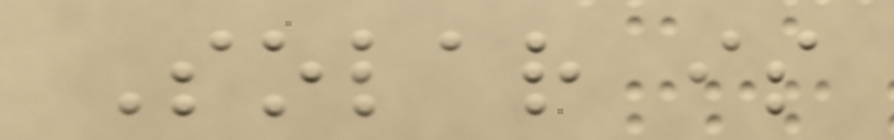Solar is
